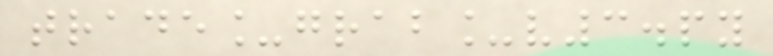trade_grab_v3.py
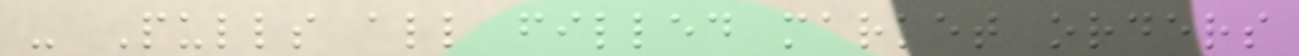- Pulls all filled market orders
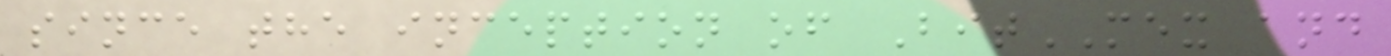since the inception of BitMEX and
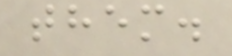them.
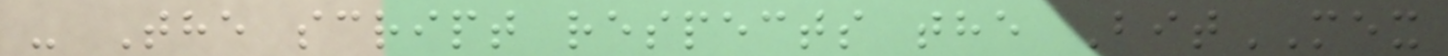- The script respects the BitMEX
